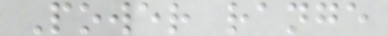Power range
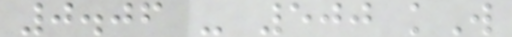0.06 - 500 kW
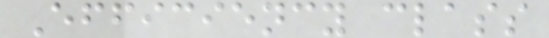Efficiency class
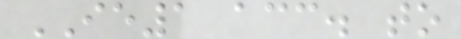IE1 acc. to
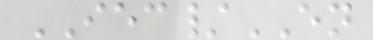IEC/EN
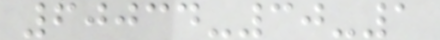60034-30-1
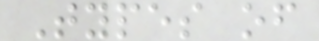Types of
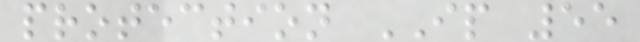protection IP 55
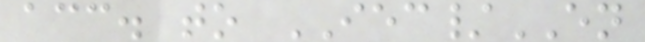acc. to IEC/EN
